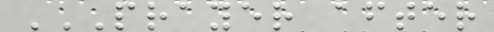PRAYER AFTER
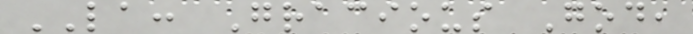LA: Gracious God,
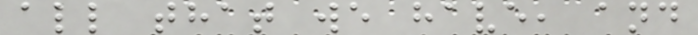all that we have, and
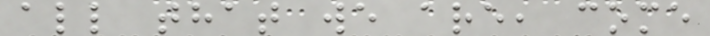all that we are, come
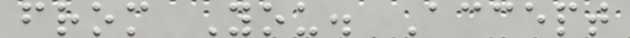from You. Accept
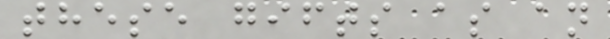these gifts as an
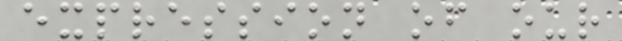expression of our
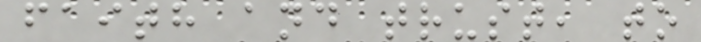faith and trust, to
